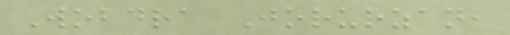Wobdra Jorurzan,
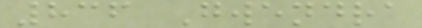836 Gwendra
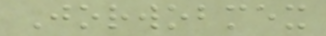Jorwobmex
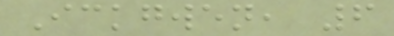Ickgwen, 6
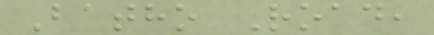Batho Road,
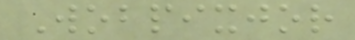Wobpixjor
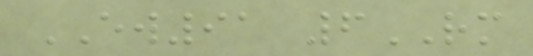EW91 6RM
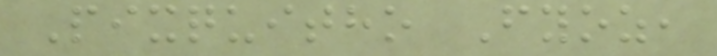Pixquitho Fyoz,
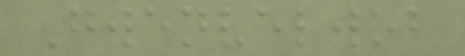Gwenvelwob
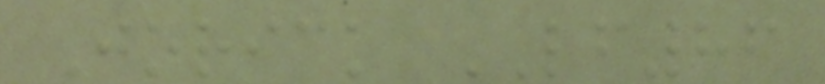Jorick LF86
